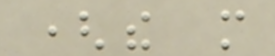(the more
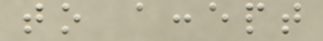to accept
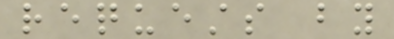requests by
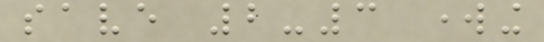save 2-3 working
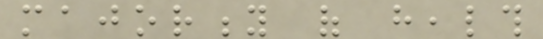majority of health
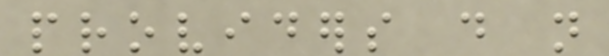providers do not
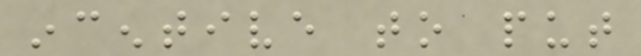incentive to put
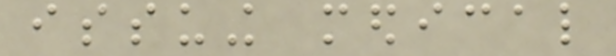issuing medical
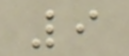9
